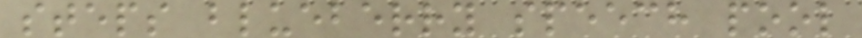steps blueberry speech pool
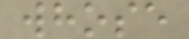whose
